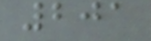201
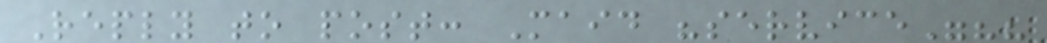Reply to post: Maid "service"??
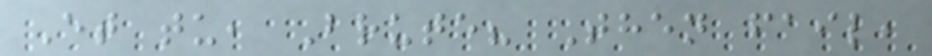Et tu, Brute? Then fail,
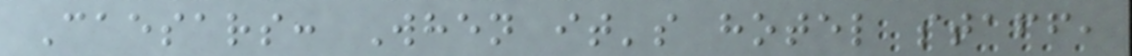Caesars: When it's hotel staff,
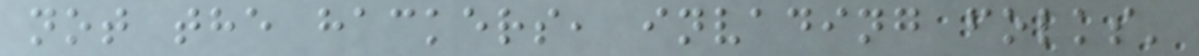not the hackers, invading folks'
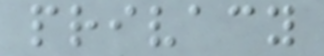privacy
